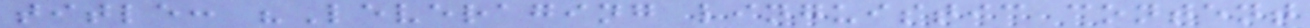title: "Leveraging linguistic content
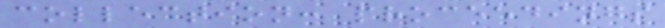collection: proceedings
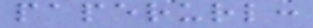paperurl:
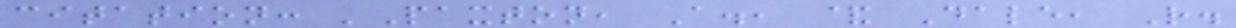citation: 'Paxton, A., & Dale, R.
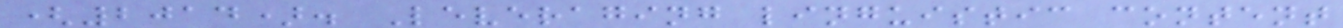(2014). Leveraging linguistic content
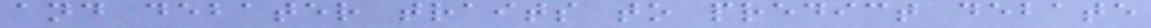and debater traits to predict debate
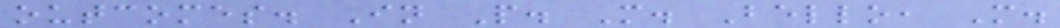outcomes. In P. M. Bello, M.
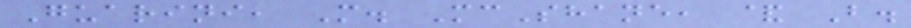Guarini, M. McShane, & B.
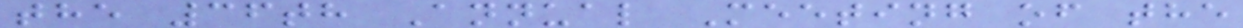the 36th Annual Meeting of the
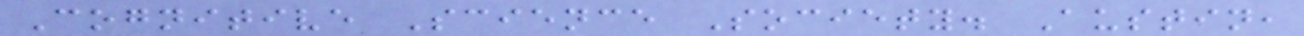Cognitive Science Society. Austin,
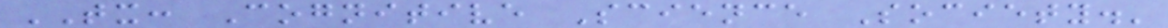TX: Cognitive Science Society.'
